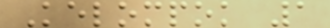Kelompok 1
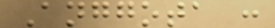Anggota :
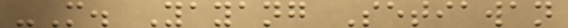-M. Yayang Setiawan
